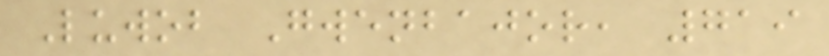Luwob Gwenbajor, 719
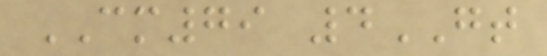CM79 4GT
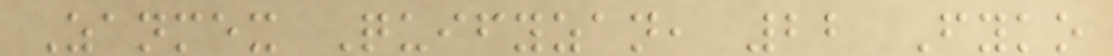Zanmex Quifyzan, 22 Fyko
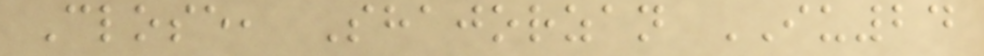Close, Shajorzan IU24
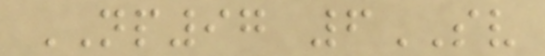NP97 6SV
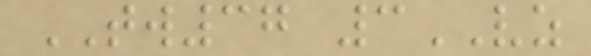TW37 3VZ
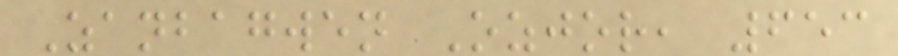Zanbagwen Ozjor, 653
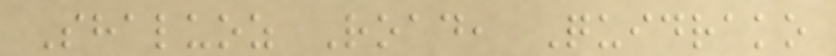Shaluoz Road, Quidrako
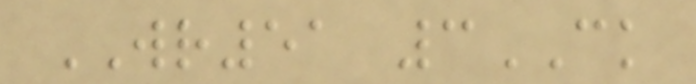WR51 3CK
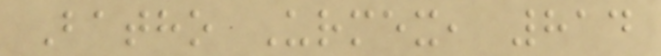Batho Urmex, 814
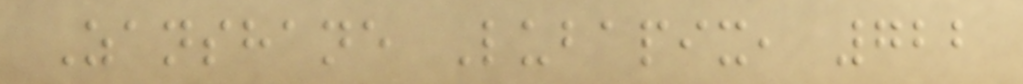Zanshane Lubapix, 722
